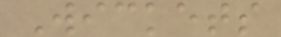Wickets
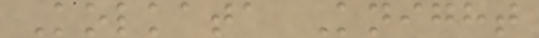Kolkata Knight
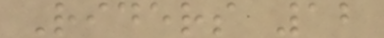Riders 12
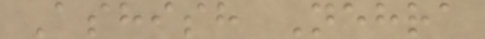Ashish Nehra
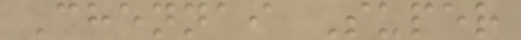Chennai Super
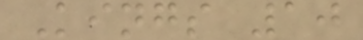Kings 10
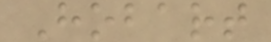Hobart
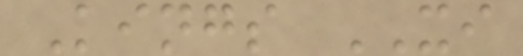Kings XI
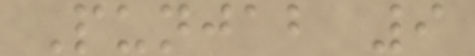Punjab 9
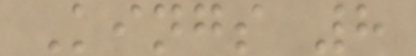Kings 8
